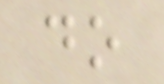do
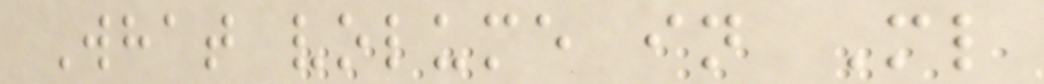What volume in Ml
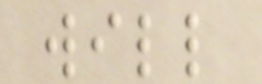will
